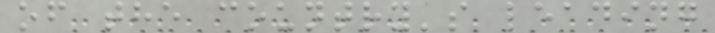of the country's leading
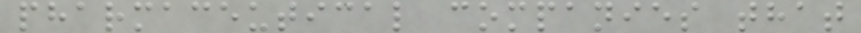pharmaceutical companies that
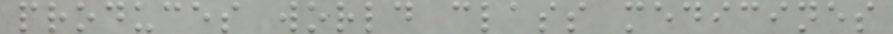produces world class medicines
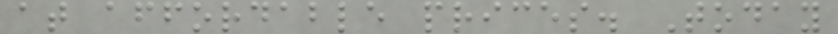at affordable prices. Today
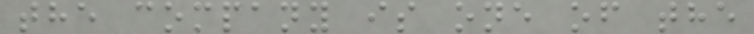the company is one of the
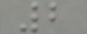2
